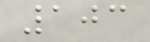103
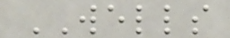WELLS
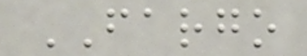FARGO
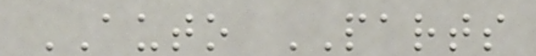AUTO PARTS
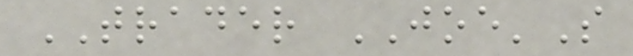TRADER JOE'S
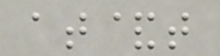at&t
